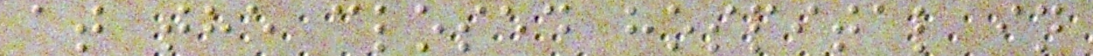at the closed hospital in
